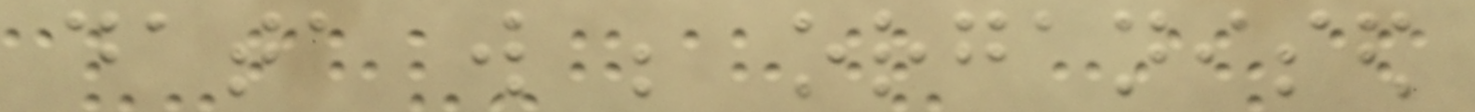data will be organised
